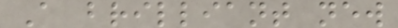A brilliant new
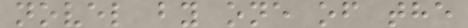novel by one of the
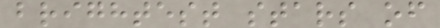brightest stars of
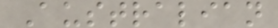Australian
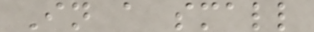In a small
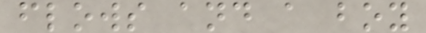flows and a boy
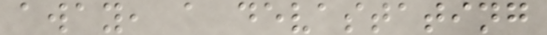away, a devastating
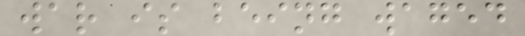war is being waged
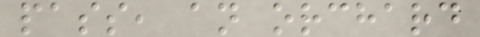pass, an orchard
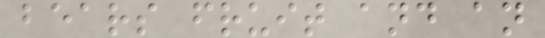bears fruit and an
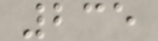235
